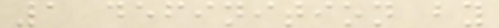1 definition by
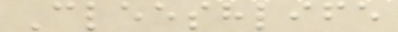Cleeshlife
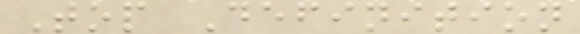Top Definition
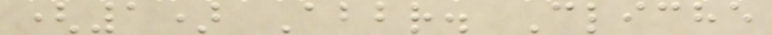(1) Abbr. Cliche
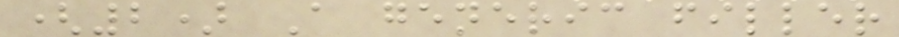(2) A generic filler
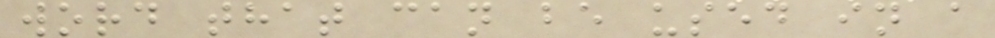word that can be used in a
